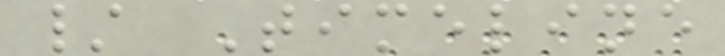/ Timeline
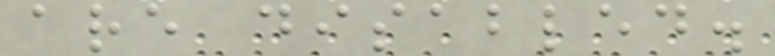are disabled.
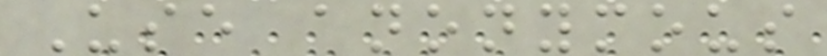Use anonymous
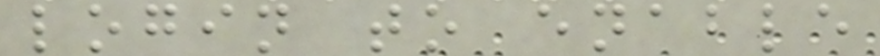login to enable
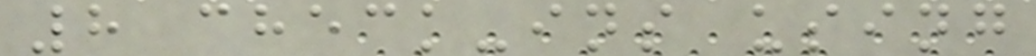8 check-ins using
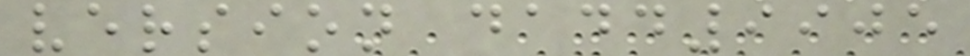version dadd9905
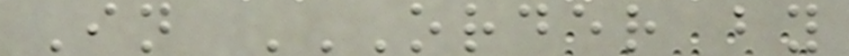In ORDER BY
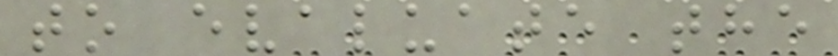to evaluate the
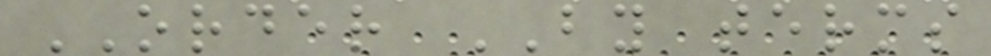ORDER BY terms
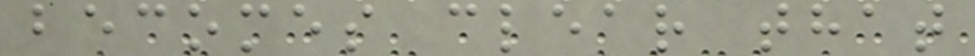becomes clear that
